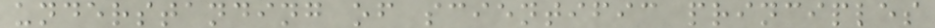understanding of scientific principles
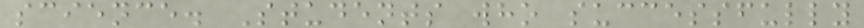science. Students who successfully
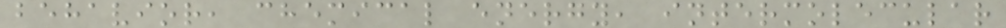behavior, chemical energy, intermolecular
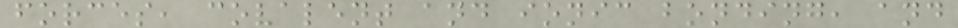forces, covalent and ionic bonding, and
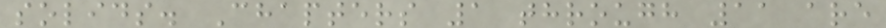solids. Chapters 1 through 11 are
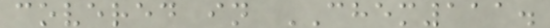covered in CHEM111.
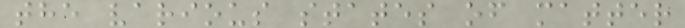the various states of matter
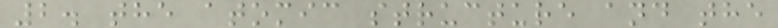2. the atomic structure and the
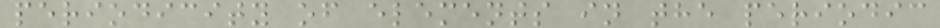periodicity of elements in the periodic
